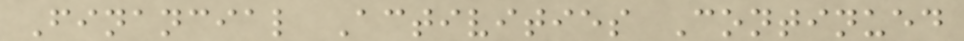Financial Activities Continued
